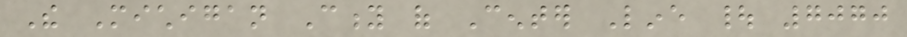The Michigan City of Center Line | 7070
